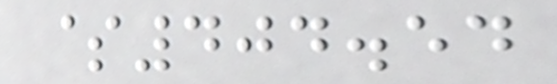$404.54
